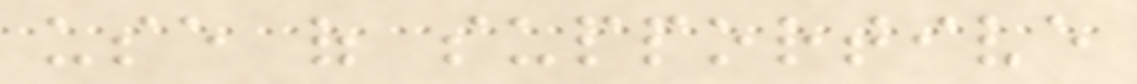use of supportive
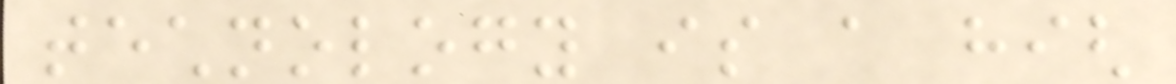technology is a high
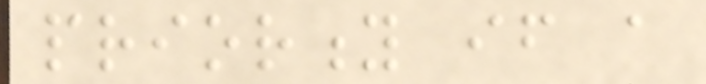priority if a
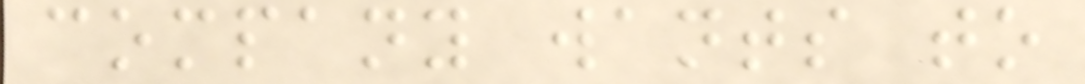company wants to
